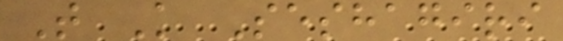T K Seshagiri
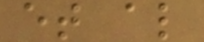et al
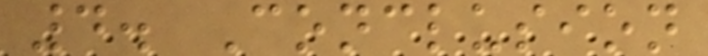4. Conclusion
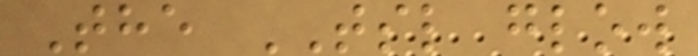The TSL glow
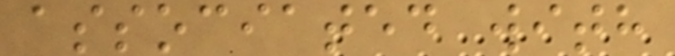associated with
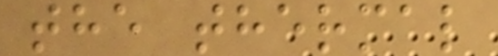the thermal
